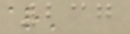237
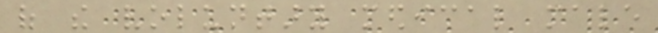of the voluntary medical male
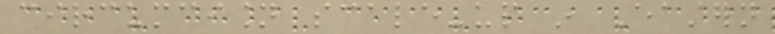circumcision scale-up in Eastern
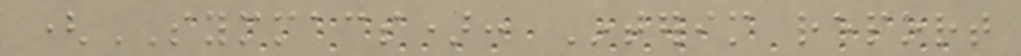(SYMMACS): Interim report
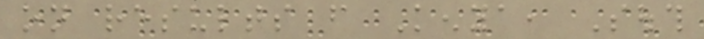on results from Kenya, South
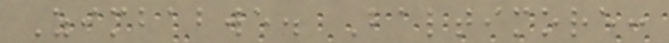Zimbabwe. Baltimore:
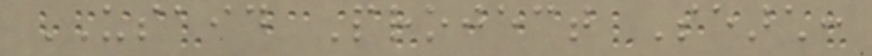USAID Project Search:
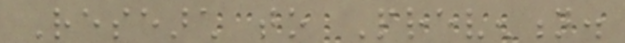Research to Prevention.
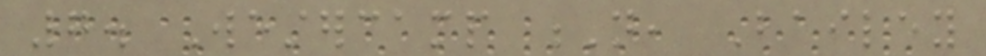7. Westercamp N, Bailey
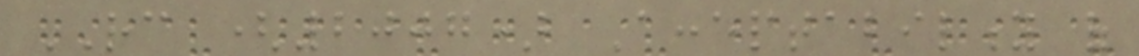RC (2007) Acceptability of
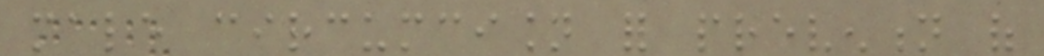male circumcision for prevention of
